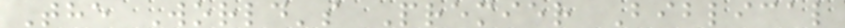The World's Premier Biblical
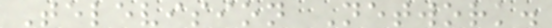Television Network.
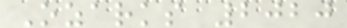Ozarks 2020
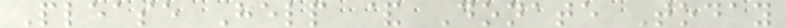Please Help & Donate Today
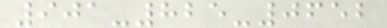901-825-0652
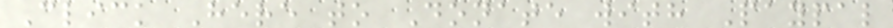Click Here to Donate with Paypal
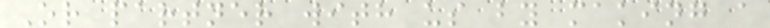Or partner with us by making a
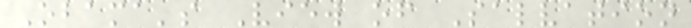Obama's View of Salvation
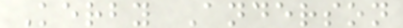Kerby Anderson
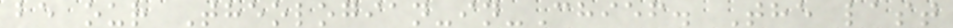be our Theologian-in-Chief. The last
